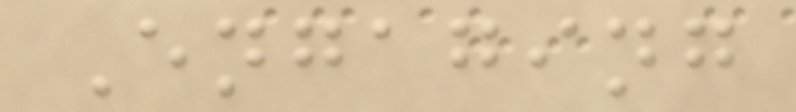Engaging
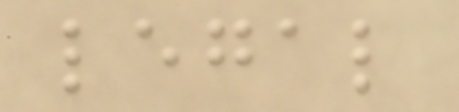legal
